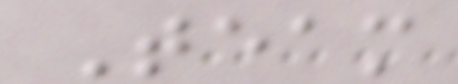Team
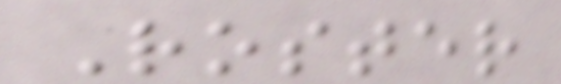Roster
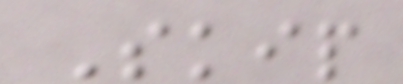Skip
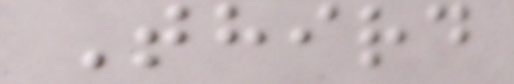Third
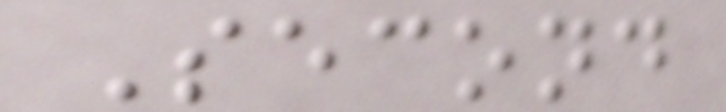Second
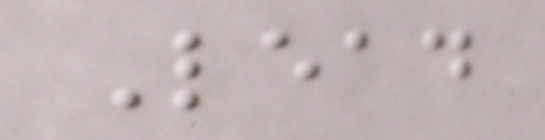Lead
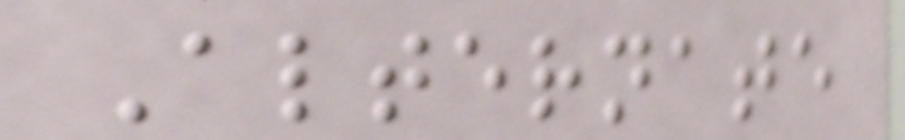Alternate
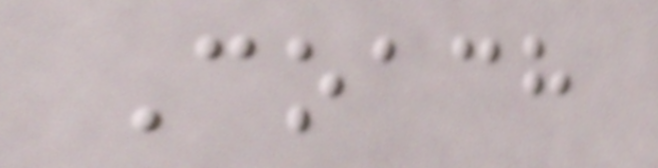Coach
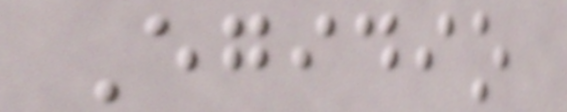Egidio
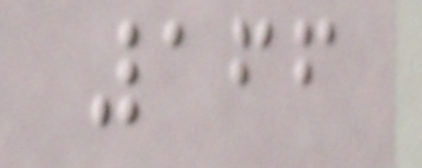166
